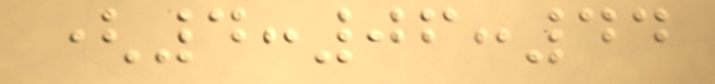(4:06:44
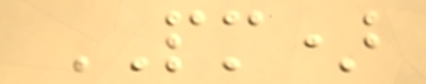PM)
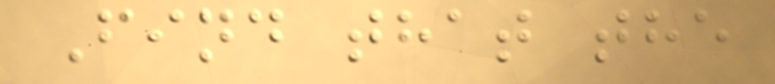Find that the
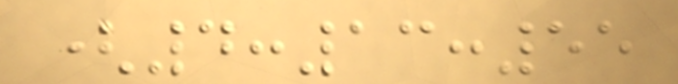(4:13:55
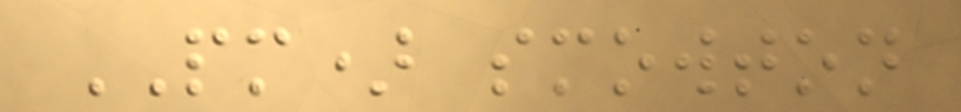PM) smowton
